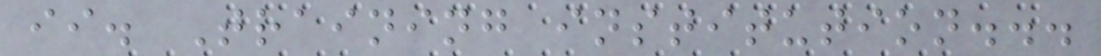ii. Training institution...
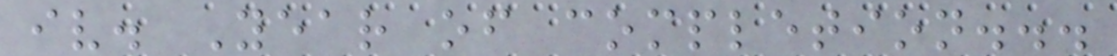iv. Year of completion...
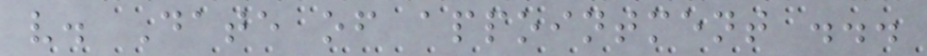v. Date of appointment ...
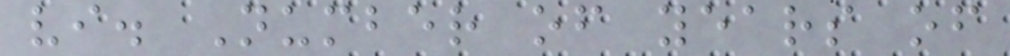vi. Number of years of
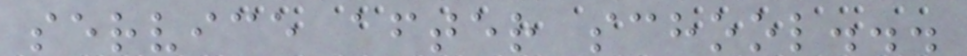service after school...
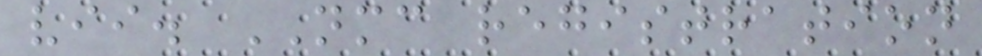vii. NMC registration
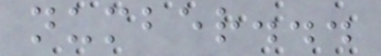number...
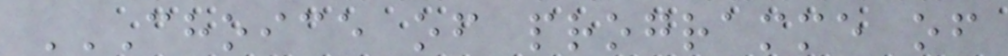CHOICE OF PROGRAMME OF
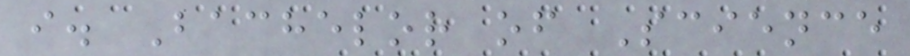i. Bachelor of Science
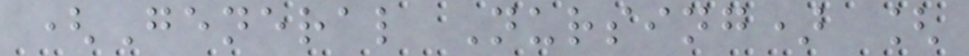(General Nursing) [
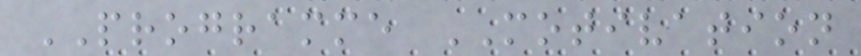PROGRAMME MOTIVATION
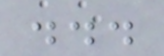...
